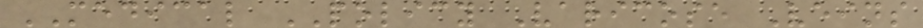MEDICAL POLICY Varicose Veins
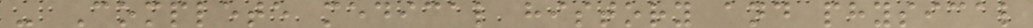- Complete medical history and physical
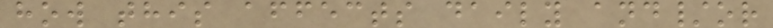how this affects daily and/or
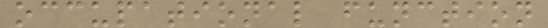occupational function
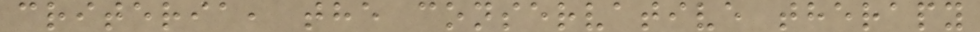criteria, the conservative therapy
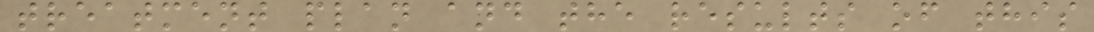treatment plan and the results of this
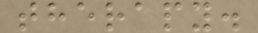therapy.
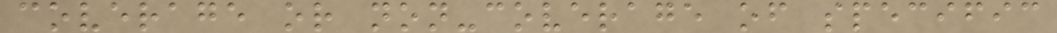coverage or non-coverage of specific
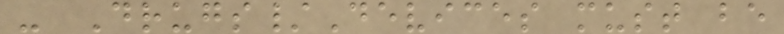- Drugs/Devices must be
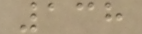138
